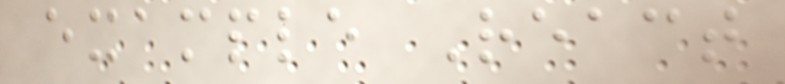example React
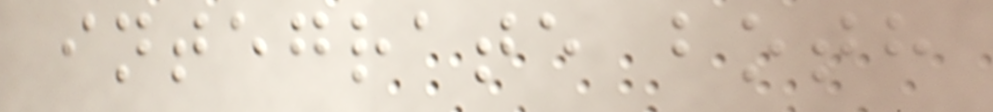integrate both
